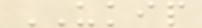UKIP
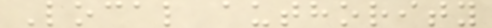Local authority
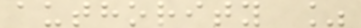authority %
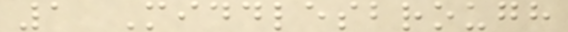1 Middlesbrough
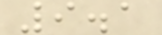9.1
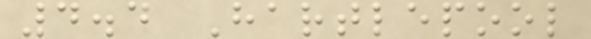4.4 Hartlepool
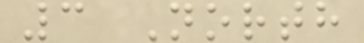3 North
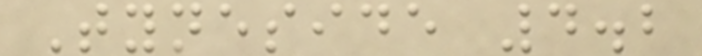Tyneside 4.2
